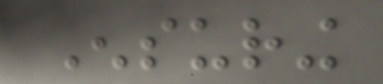Ensuring
